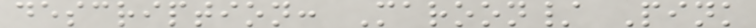description: Maroon/ Pink
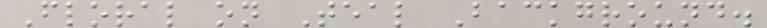Floral on Teal Background.
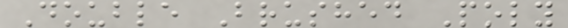Double Brushed Poly
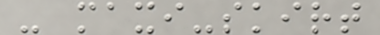- maxi-skirt
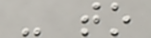- to
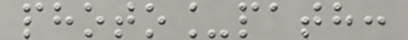photo_path:
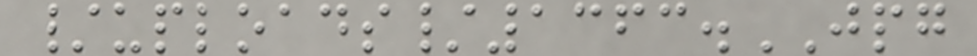/uploads/1363.JPG
